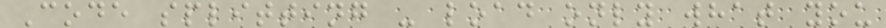Code splitting - load only what you
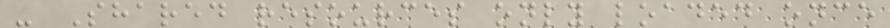- Shared resources only loaded once
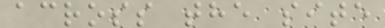across the site
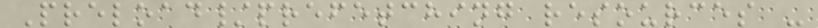Preload/prefetching resources -
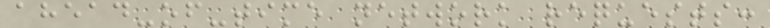ahead-of-time network requests:
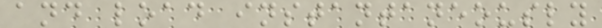and load instantaneously
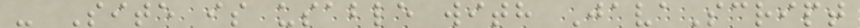- Site is usable with JavaScript
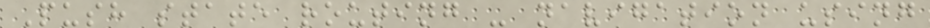Push state routing - navigation using
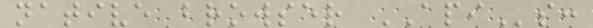native browser APIs:
